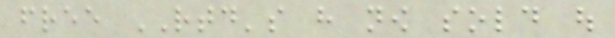free RTD's have now sold out
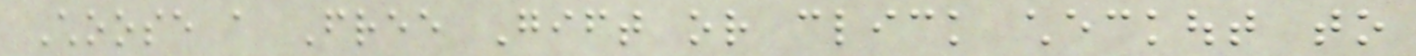Choose a Free Gift or click checkout to
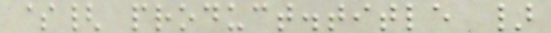${ product.title }
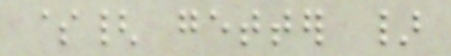${ getter }
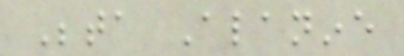Beta Alanine
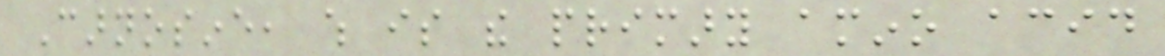Carnosine, which is the primary amino acid
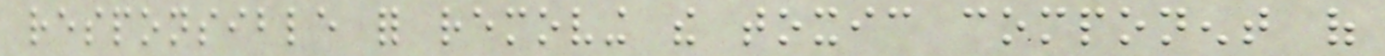responsible for removing the toxic component of
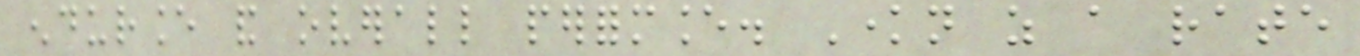endurance and overall performance. Known as a rate
